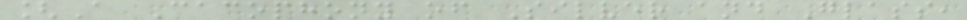[A Cacophony of Silver and Glass,
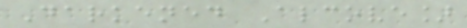Darkened Alcove]
